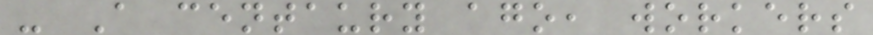- A centaury ago, workers
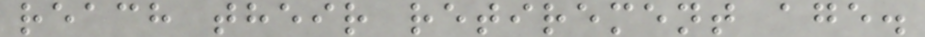reach their retirement age.
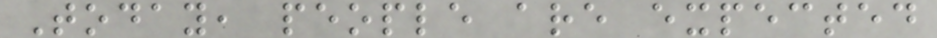Today, people are expected
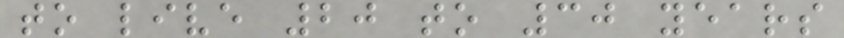to live 20 to 30 years
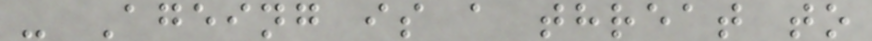- Ageing is a threat to
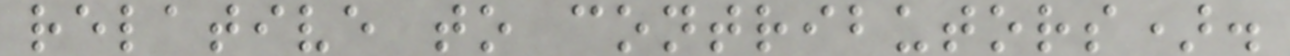relative to contributors).
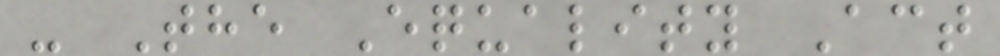- The Equality Act
